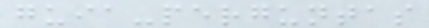guia-perguntas
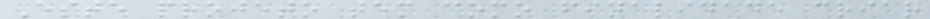Este projeto tem como finalidade criar
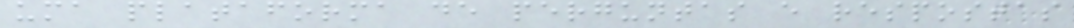uma plataforma de perguntas e respostas
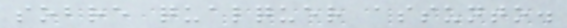sobre qualquer assunto.
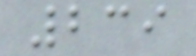239
